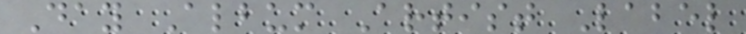Day Album Artist Label
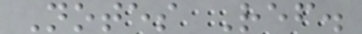Notes Ref.
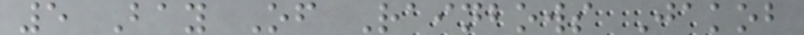5 Bay Of Rainbows Jakob
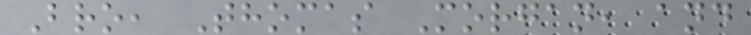Bro, Thomas Morgan, and
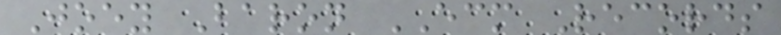Joey Baron ECM Records
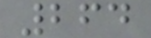264
